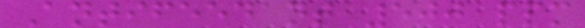Antifeedant 500 ppm
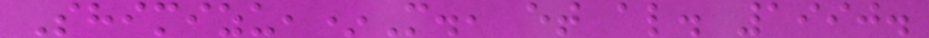Shimizu,*M., et al. 1990.
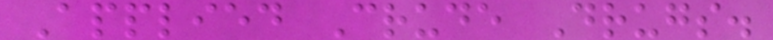Applied Crude Drugs.
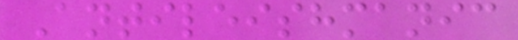Antileishmanic
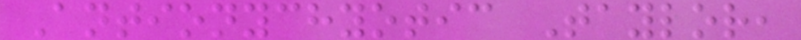Antionychyotic Taylor,
